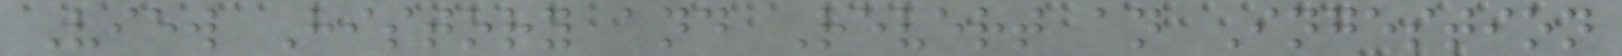View History and Revert an Ingestion
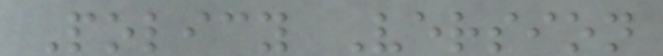Policy Version
